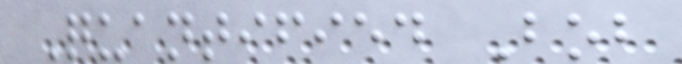Quantified Bob
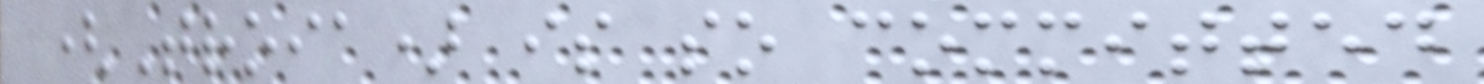(Troia) is so committed
